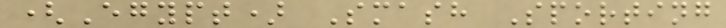(Egypt) Smash Sporting
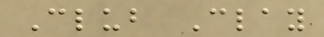Club Clay
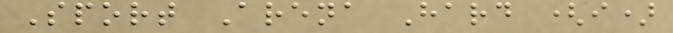Sport Arena Hard (i)
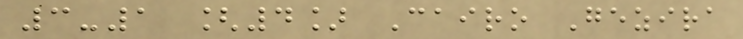3-1 [4] Cairo Gezira
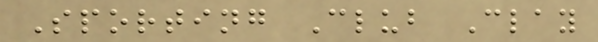Sporting Club Clay
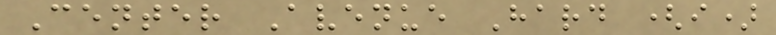Center Avenue Hard (i)
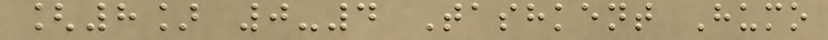[8] 0-4 Tashkent Humo
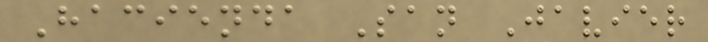Hacienda San Javier
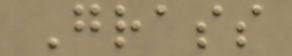Grass
